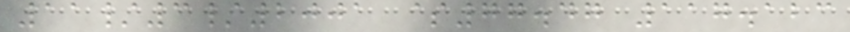11/3/2001 $77.47 117.123
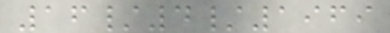16/4/1969
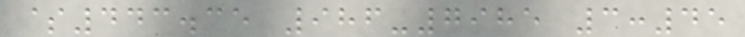$443.35 986-7985 3:45
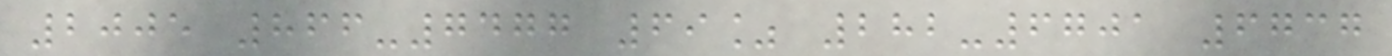2005 866-7477 69% 282-6701 6737
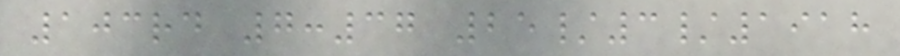103rd 7:37 25/3/1918
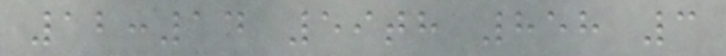12:14 59th 858 3
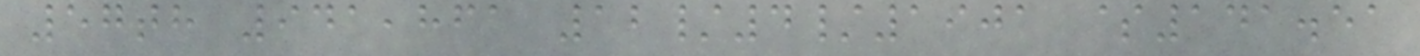57th 941,861 12/4/1901 $141.51
